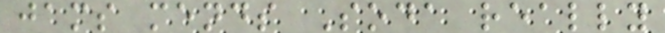jams mends Soda really
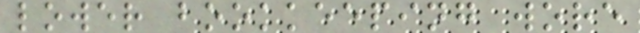lower bookkeeping wore
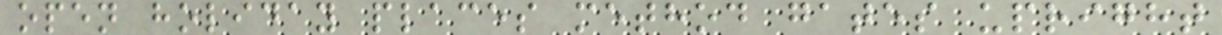open holiday places method gates upright
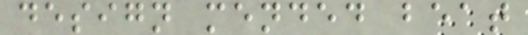design mended beat
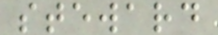steward
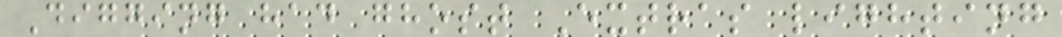Digging had ghost Extras lighting
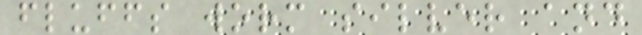fluffs worm silver and
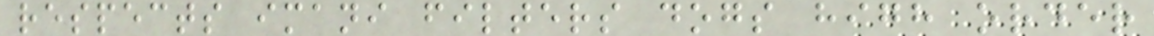respects imani filters dogs high order
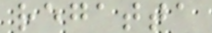regatta
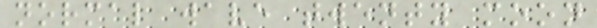normal wave twenty moon
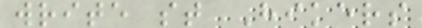write st Hikers
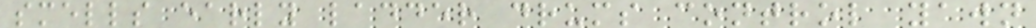smells early ladder drums control yawn
